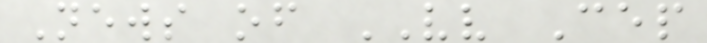News of VV Cep
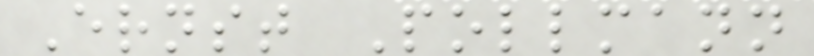Ernst Pollmann
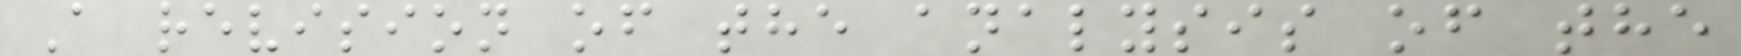A revision of the analysis of the
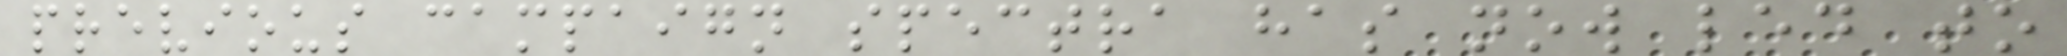previous campaign spectra has now led to
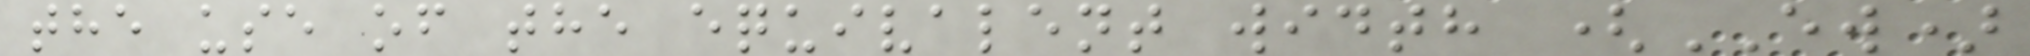the use of the equivalent width (EW)
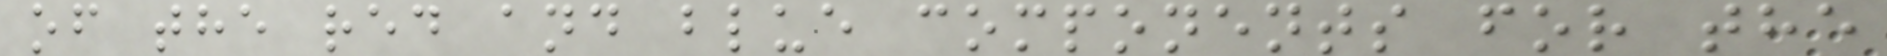of the red and blue components for the
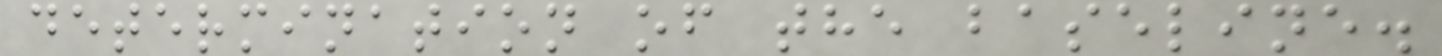determination of the baseline.
